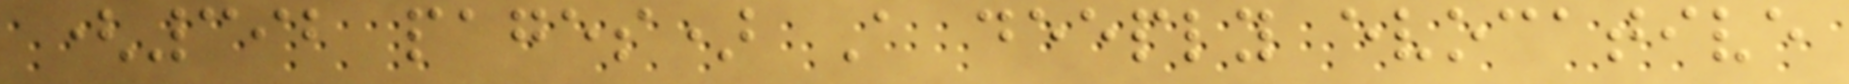(392 pages) A deeply evocative
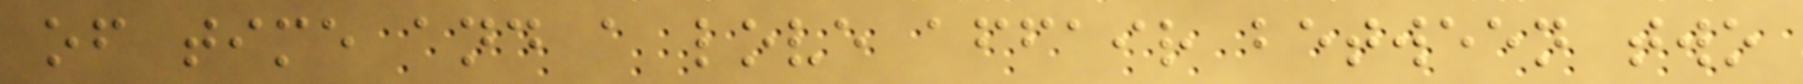of time and a love affair between two
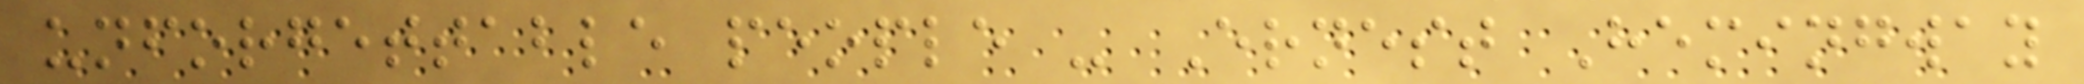unforgettable people - Ernest Hemingway
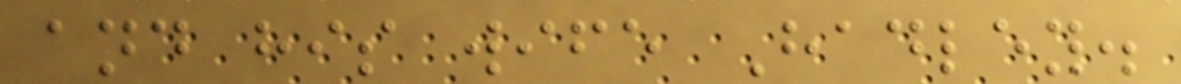and his wife Hadley.
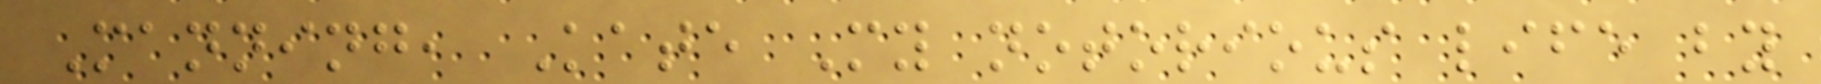Manning, Kate My notorious life by
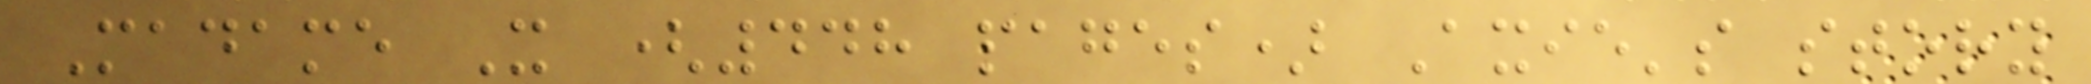Madame X (448 pages) Axie's story
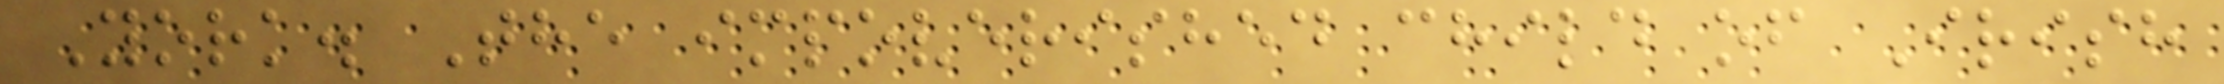York. The impoverished child of Irish
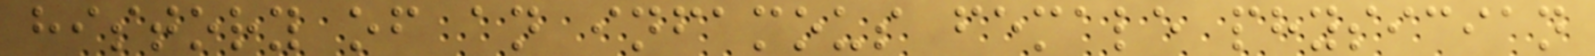history of an infamous female physician
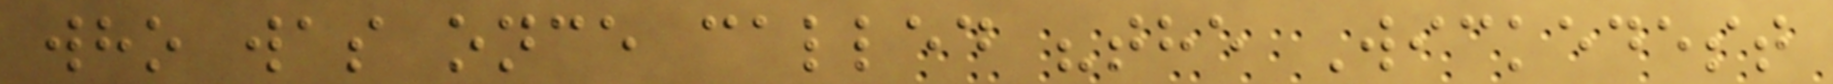who was once called "the Wickedest
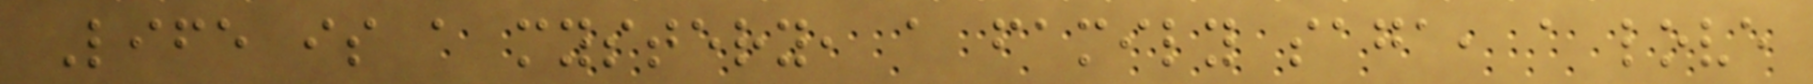Life is a mystery, a family saga, a love
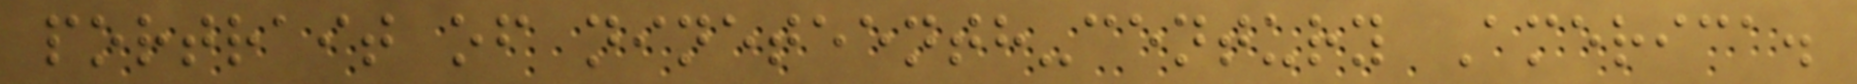portrait of nineteenth-century America.
